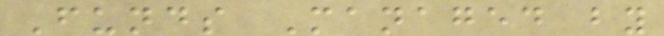Funds Managed by
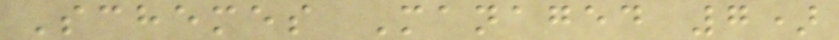Schemes Managed 7)
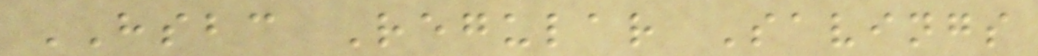HSBC Regular Savings
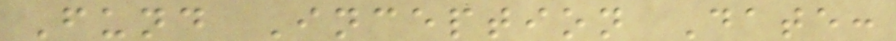Fund Inception Date:
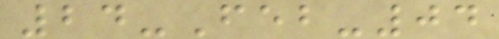24-Feb-04
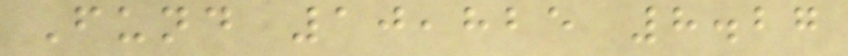Fund 10,825 8.27
